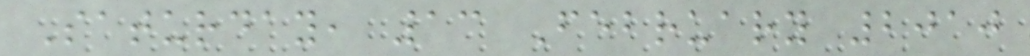Saturday, 13 February 2010
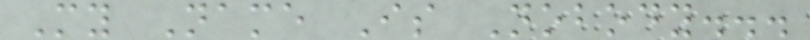My Name Is Nobody...
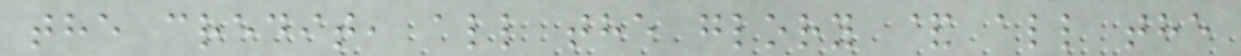the credit, all the glory & all the
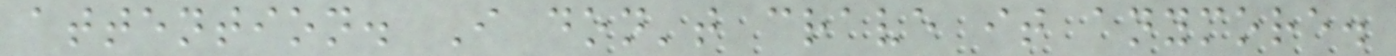attention. I don't crave it anymore.
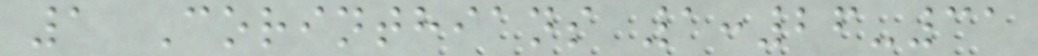1 Corinthians 1:26-31
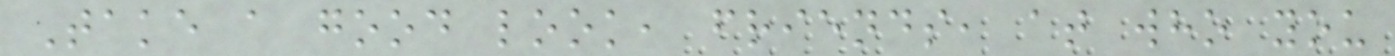Take a good look, friends, at who you
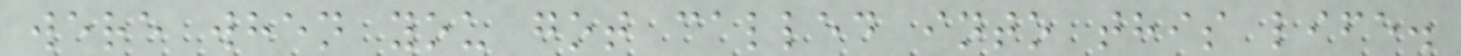were when you got called into this life.
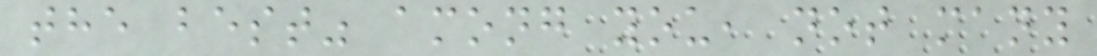the best" among you, not many
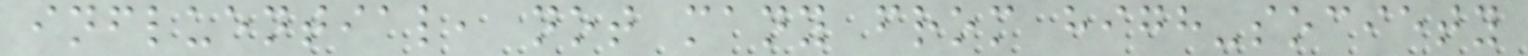influential, not many from high-society
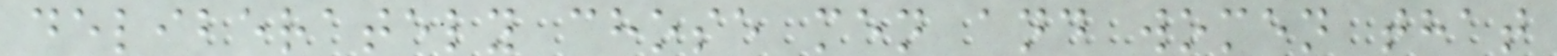deliberately chose men and women that
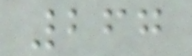267
